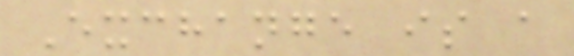Exchange is a
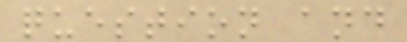question and
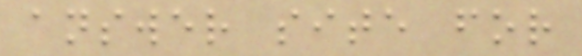answer site for
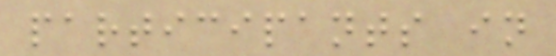participants in
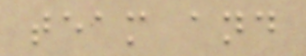team and
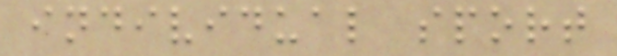individual sport
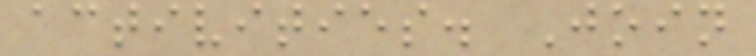activities. Join
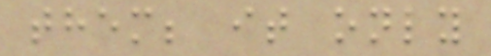them; it only
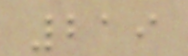219
